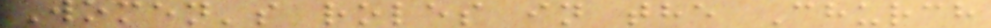Women's roles in the Church
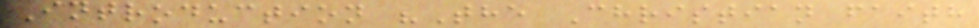Introduction "The Christian faith
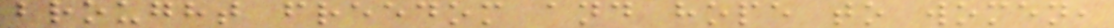brought freedom and hope to women,
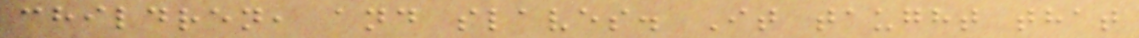children, and slaves. It taught that
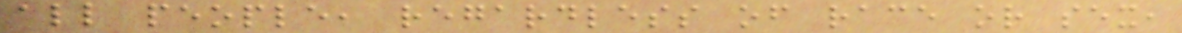all people, regardless of race or sex,
